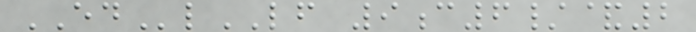EDlLF 9c6/&2
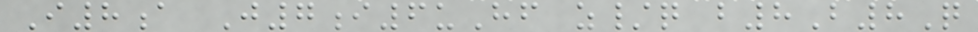I8a J7i6uHf z/q b8B8Q
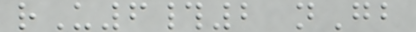rU6#2 nGb
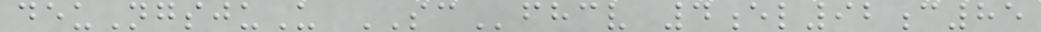deuNgsjuU SCfhcv 4el92c85
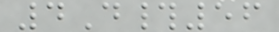4D#56
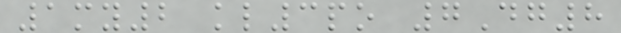1my2 kl3po 7Dg8
